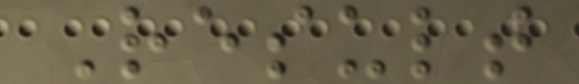Result
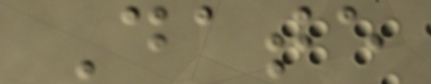Date
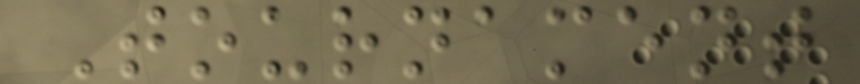Tournament
